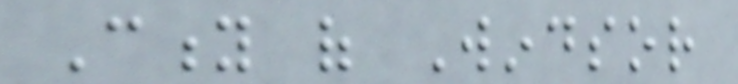City of Windsor
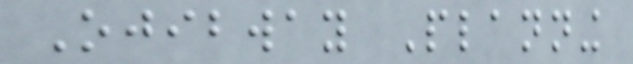Ojibway Planning
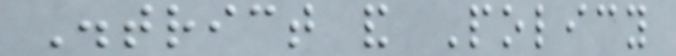District and Policy
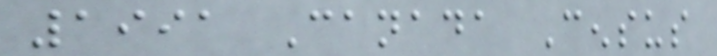1991 Canada Census
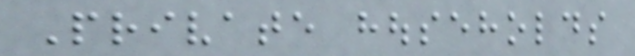Private households
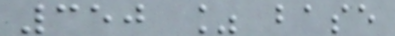350 % base
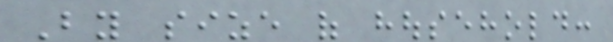By size of household:
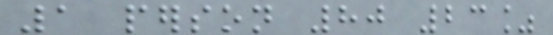1 person 80 23%
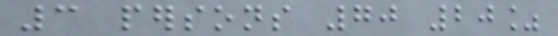3 persons 70 20%
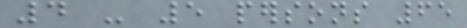4 - 5 persons 65
